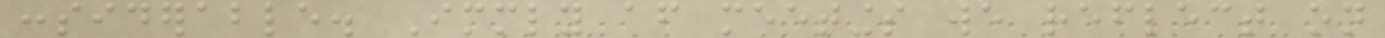considerable. Immediately after meetings we reflect on
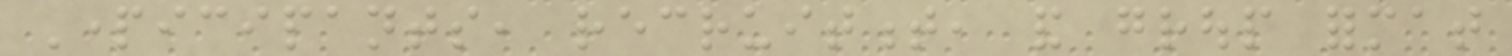Participants, recruitment, and group format
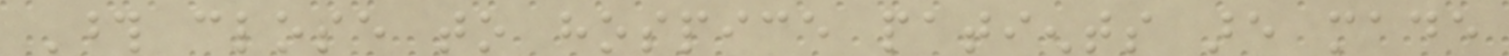Those close to hospice patients are made
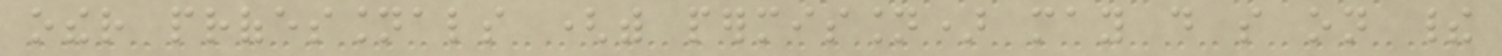other professionals (with permission) may do so on their
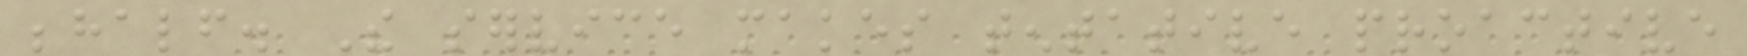behalf. The service makes tentative proactive
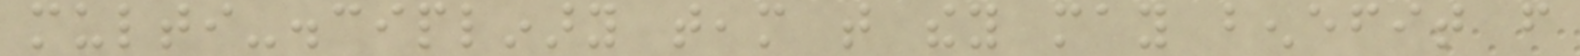multi-disciplinary team that they may benefit from
